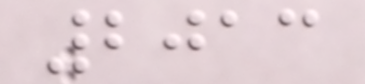2013
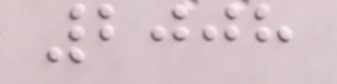2008
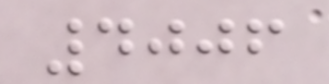4006
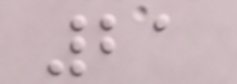21
